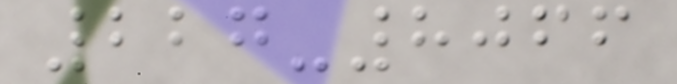227-8066
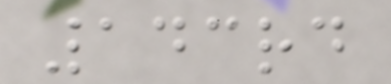143rd
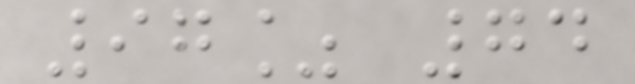97% 74
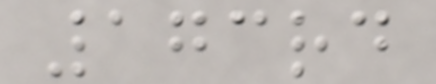173rd
